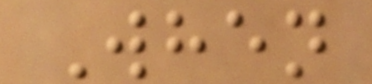When
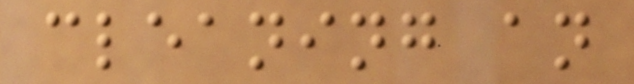cleaning an
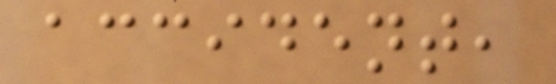accident,
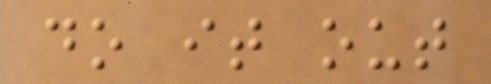do it out
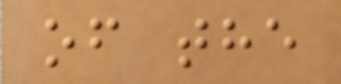of the
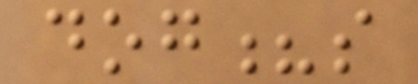dog?s
